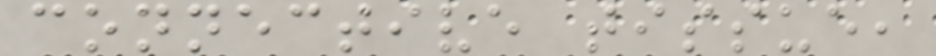connective tissue,
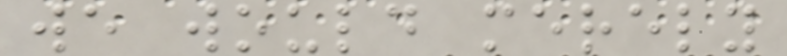we would merely
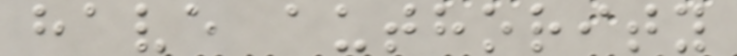have authority
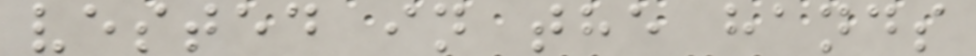vested in the hands
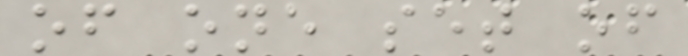of one set of
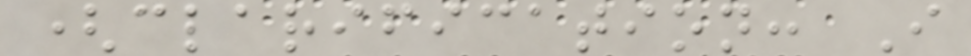(clarification: I
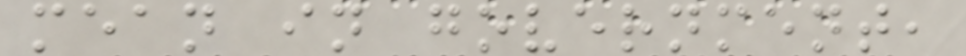mean in government,
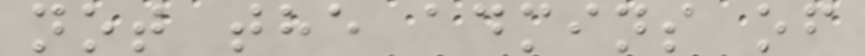not the admins of
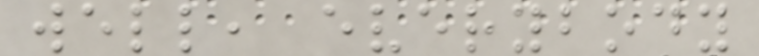well, everybody
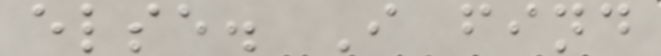else. I find
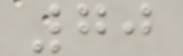70
